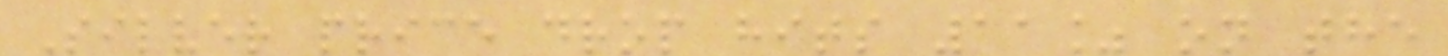Silver price drop hits 11% on the
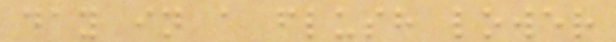day in a flush lower
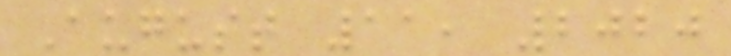August 11, 2020
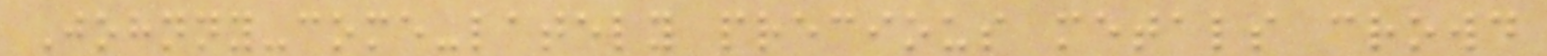Johnny-come-lately precious metals crowd
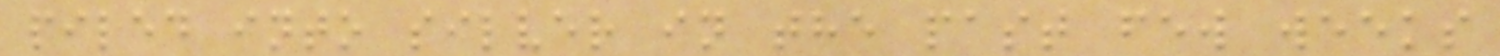piled into silver in the past few weeks
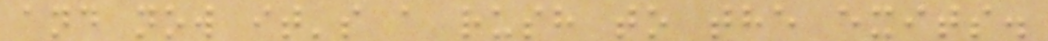and now it's a rush to the exits.
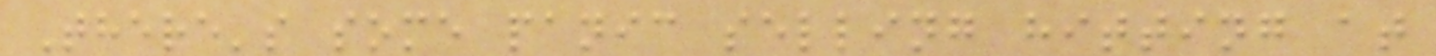There's some panic selling hitting at
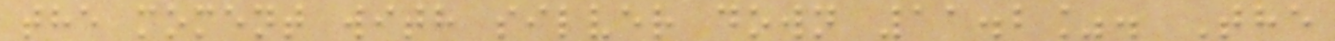the moment with silver down 11.2%. The
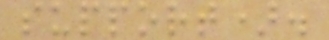support).
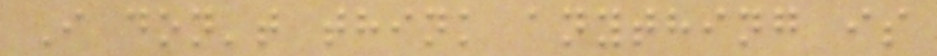I don't think anything is
